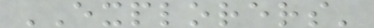EXPLORERS'
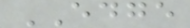EDGE
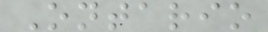Ontario
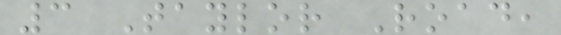3 Taylor Road,
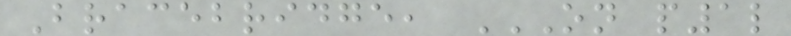Bracebridge, ON P1L
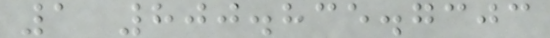1 800.835.7303
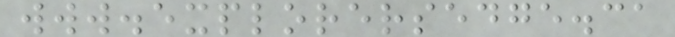www.explorersedge.ca
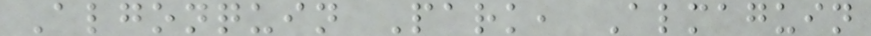Algonquin Park, Almaguin
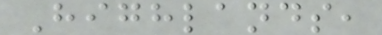Highlands,
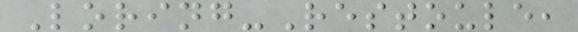Loring-Restoule,
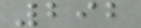292
